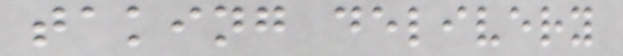taking delivery
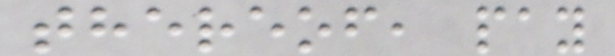thereof, pay
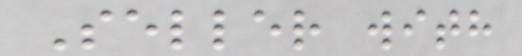Seller with
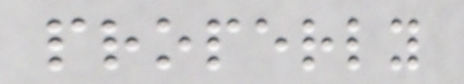properly
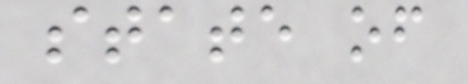state of
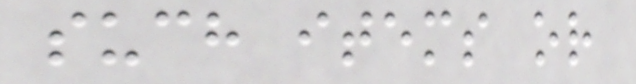such items or
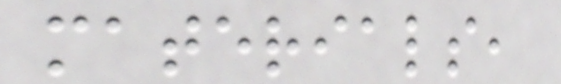materials,
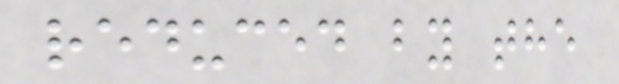reduced by the
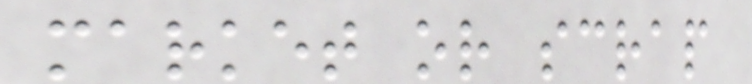market or scrap
